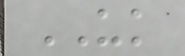UK
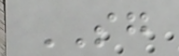SG
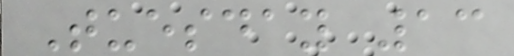Tuesday 13
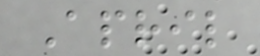April
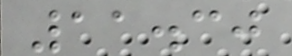11.30
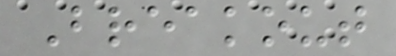Breakout
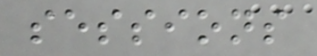sessions
